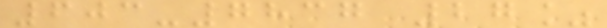603-7837 27%
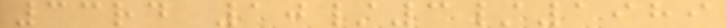33rd 10/3/1989
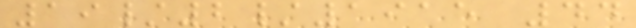19/2/1915 44
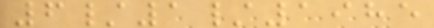6/1/1985
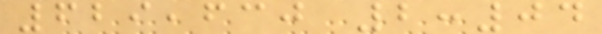629,630 2:04
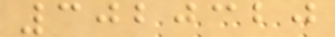3020320
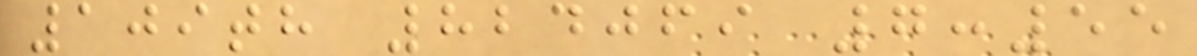109th 824069 7:55
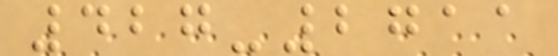427-2711
